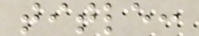title:
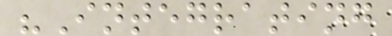"Integrating
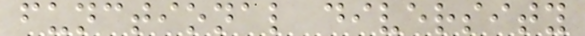functional diversity
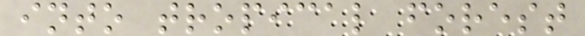into tropical forest
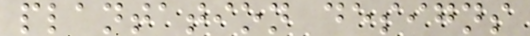plantation designs
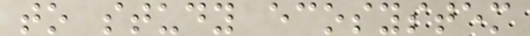to study ecosystem
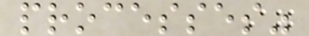processes"
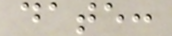date:
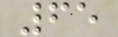65
